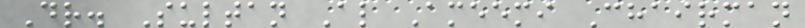Dr. Sultan Al Ameemi Chairman
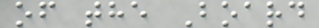of the Board
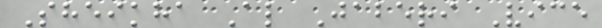Sheikha Al Jaberi Vice
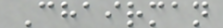Chairman
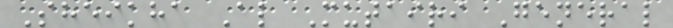Sheikha Al Mutairi General
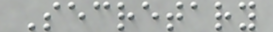Secretary
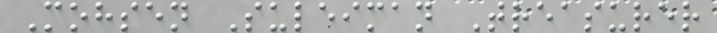Mohsen Suleiman Treasurer
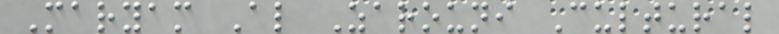Maryam Al Zarouni Cultural
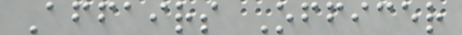Affairs Officer
